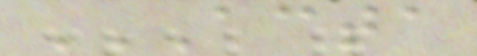ACTA
